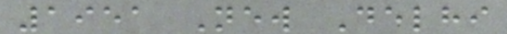1951 New Delhi
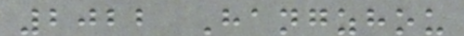2022 Hangzhou
